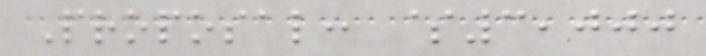Proposal: $3,000
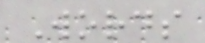Words
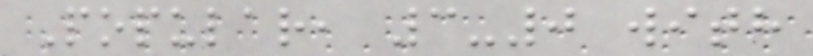Popular, 3-0 with
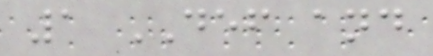1 DEF and
